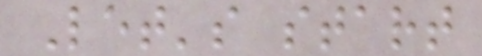Let's start
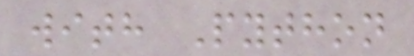with Python
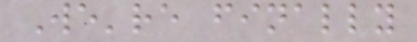We're finally
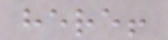here!
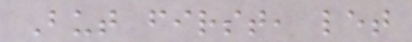But first, let
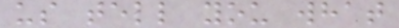us tell you what
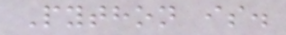Python is.
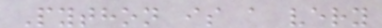Python is a very
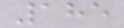185
